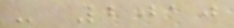- 2010
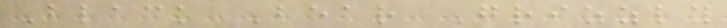Black Bear Grizzly
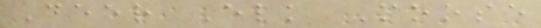Deer Elk Moose
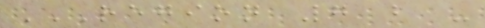REGION 7 B -
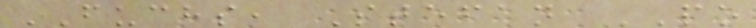FUCHS, Stefan PO
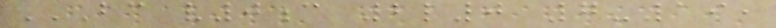BC V0C 2L0 7-19,
